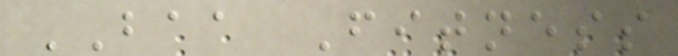BAA Fitness
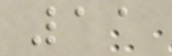11
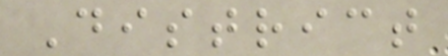District
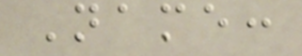Name:
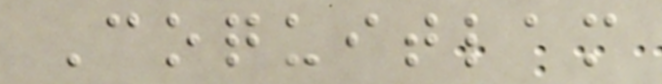Coquitlam
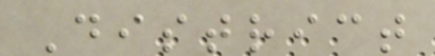District
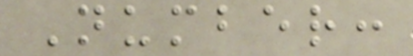Number:
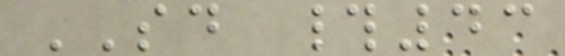SD #43
